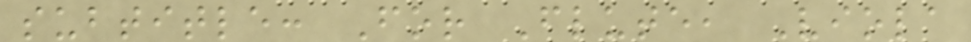subtitle: For Flute, Viola
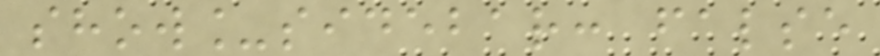show_sidebar: false
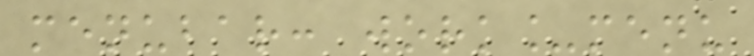menubar: work_menu
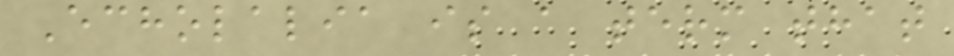Echolalia is a term that
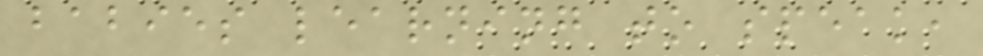babies learning to speak,
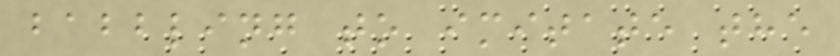babbling to imitate the
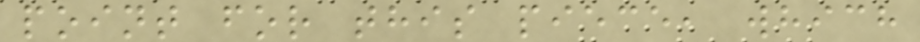point for this piece, which
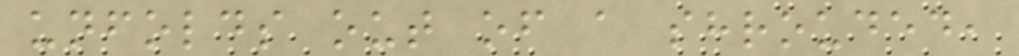unfolds out of a shrouded,
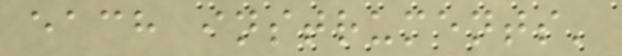each instruments'
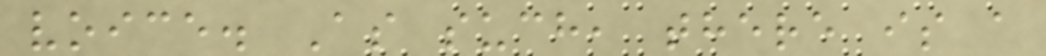voice. As such, there is a
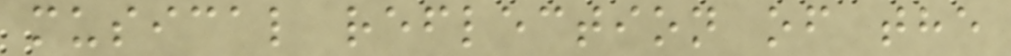musical reflection of the
